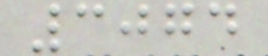3074
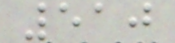510
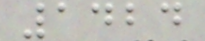1424
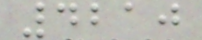4210
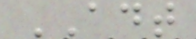ADT
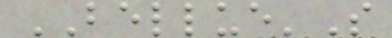BELLUE'S
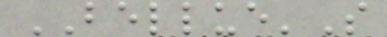BELLUE'S
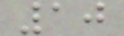10
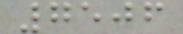7506
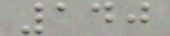140
